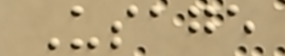Usage
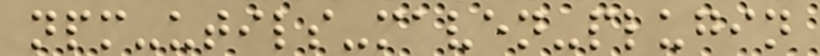npm-utils-maven-plugin
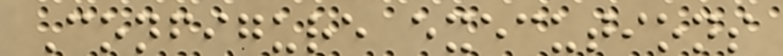Configure executions
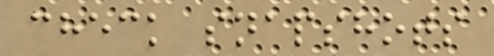check snapshots
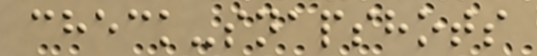check-snapshots
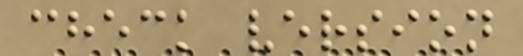check version
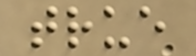true
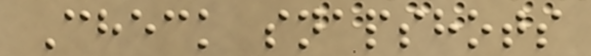Check snapshots
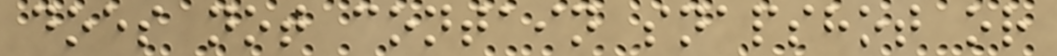does not contain snapshot or
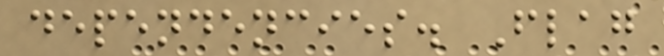dependencies. Flag
